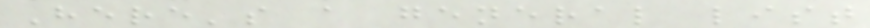Here's a general list
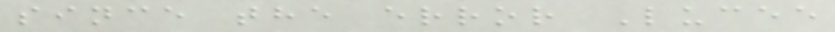since the error Lucee
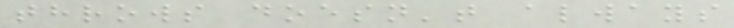throws doesn't always
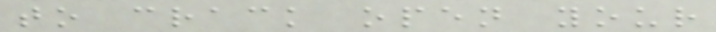to crack open your
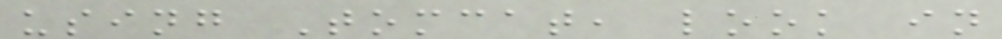using Tomcat, look in
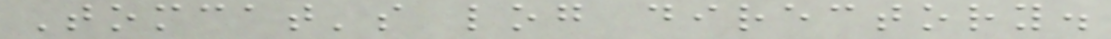Tomcat's log directory.
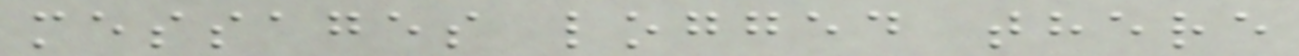messages logged there
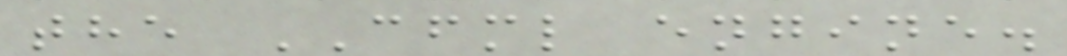the CFML engine.
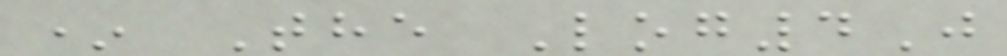* The Log4J
